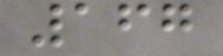167
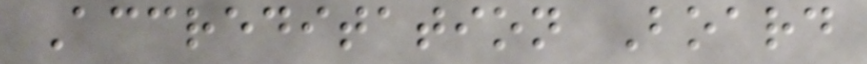Accreditation Board
